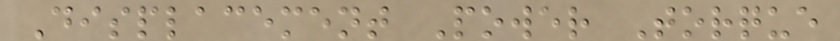Displacement Power Torque
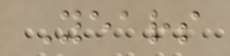Years
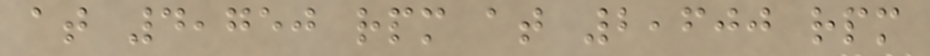at 4,750 rpm at 2,600 rpm
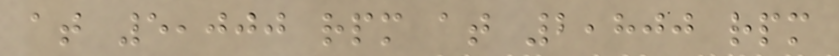at 5,000 rpm at 2,800 rpm
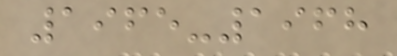1965-1968
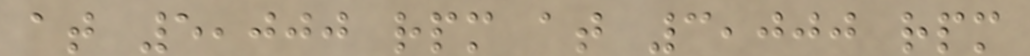at 5,000 rpm at 3,000 rpm
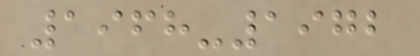1968-1972
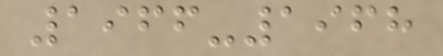1966-1968
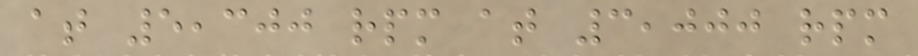at 5,300 rpm at 3,000 rpm
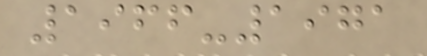1966-1971
